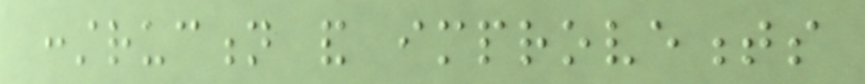construction and improvements
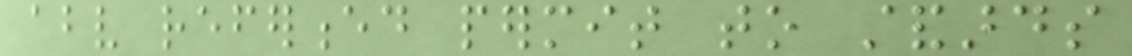above referenced permit to standards
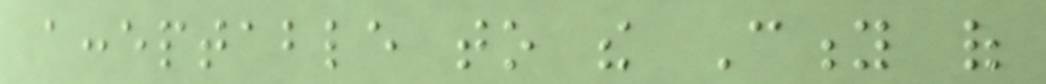acceptable to the City of
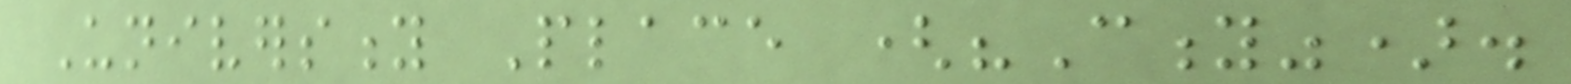University Place ("City").
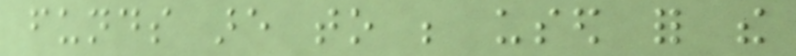funds are to be used for the
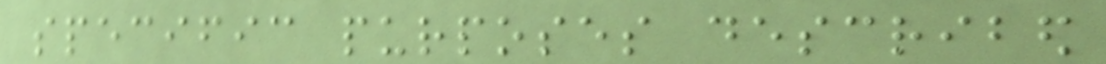specific purposes described
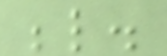below.
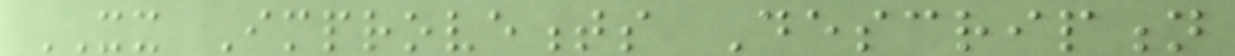XX Improvements Description
